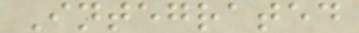Integrated
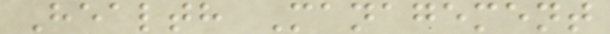Health Management
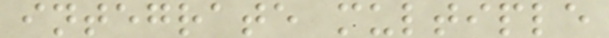integrate multiple
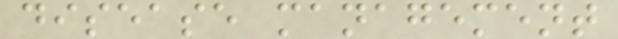disease management
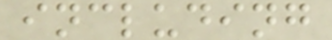including
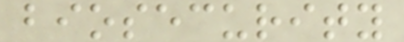biosecurity
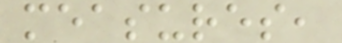measures,
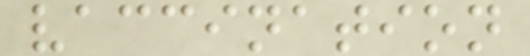vaccination
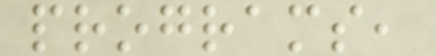programs,
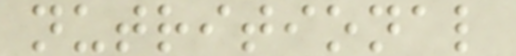nutritional
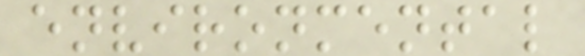environmental
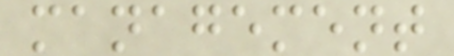management
